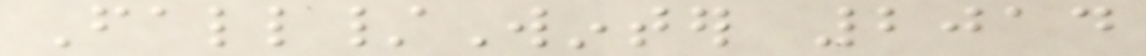Fall/Winter 2014
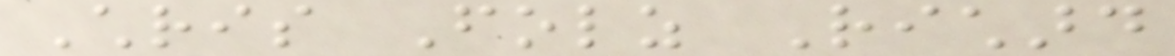Chris Folz Richard
